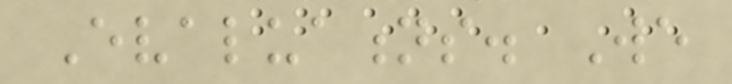Evaluations. We
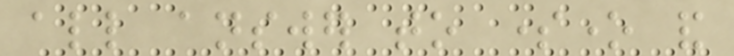all answer to someone and
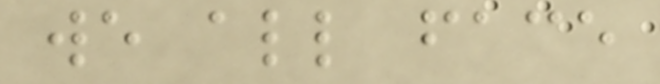we all face
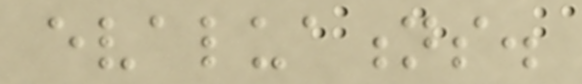evaluations.
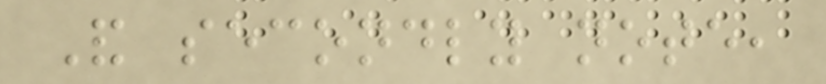And secondly note,
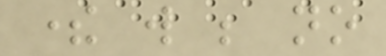there will be no
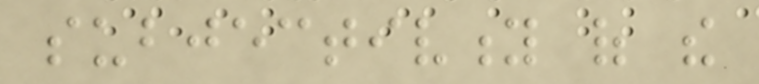subjectivity of the
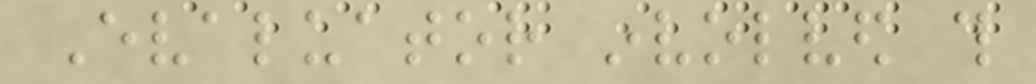Evaluator involved this
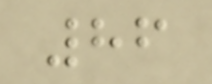86
